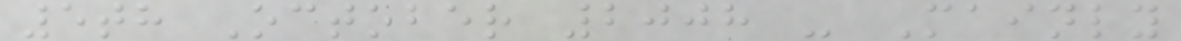5th October 2008 - Mainly
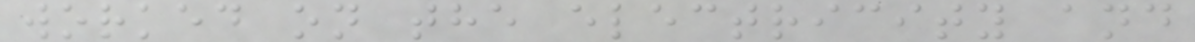worked on the electricity and
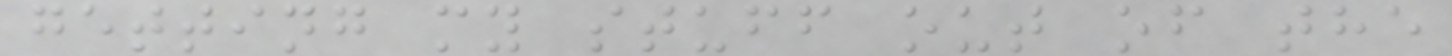getting my stuff out of the
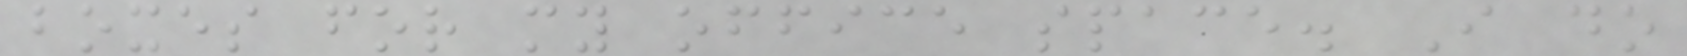boxes for my office space. I do
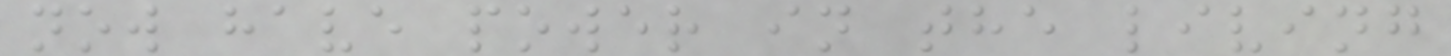now have power in the living
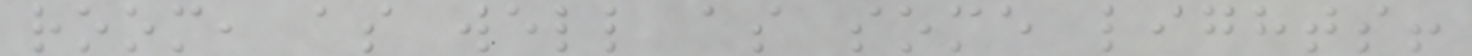room, as well as some lights!
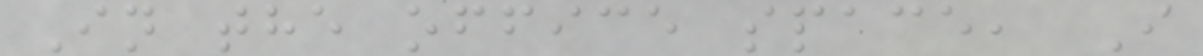In the office space, I
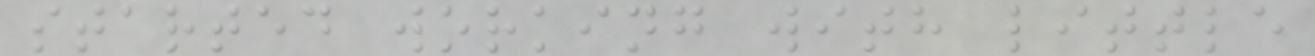started working with little
